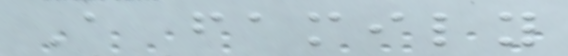A family
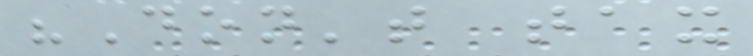"Don't tax
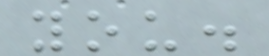you.
